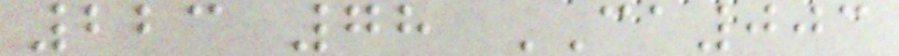223 78 CA003
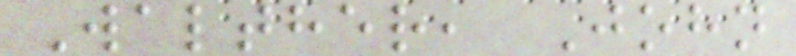Walther, John
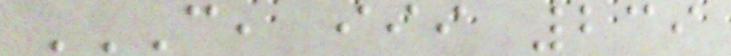C, III 239
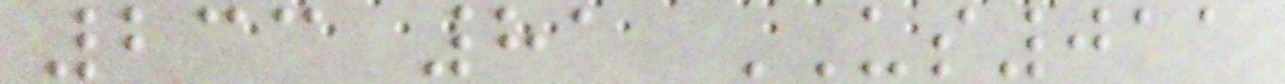233 81 US011
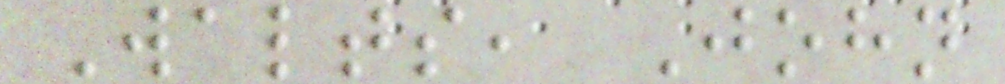Walts, John
